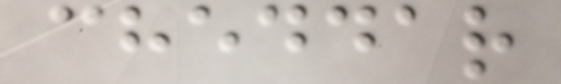cheddar
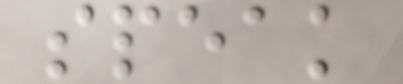speak
